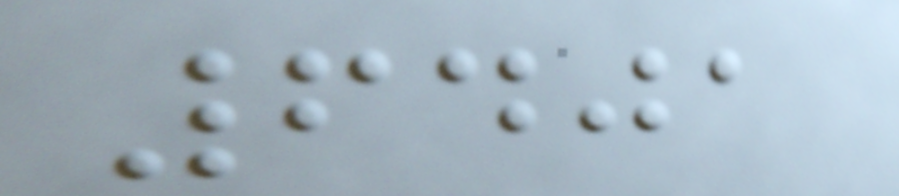6401
